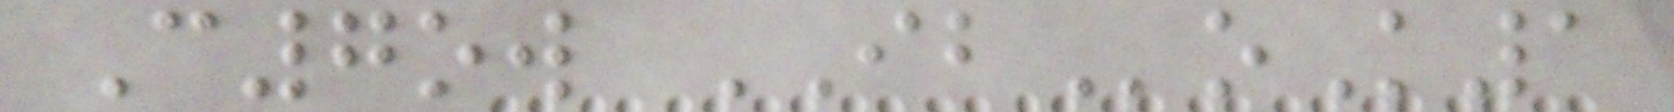C7ow IBoK1
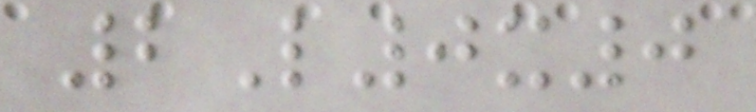2L0x0
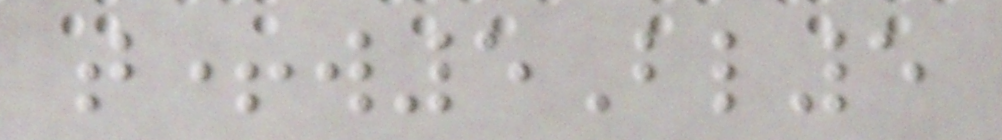t+w5Bl5
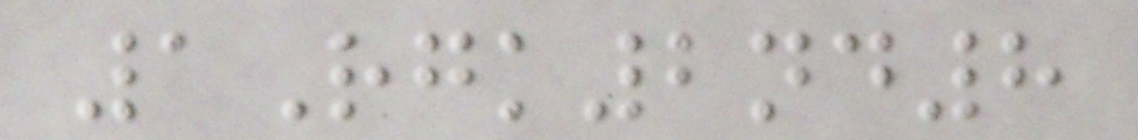1Rgk2nd8
